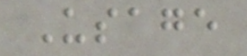Usage
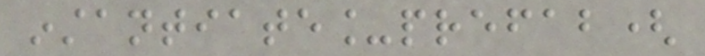instantiate_prefab(
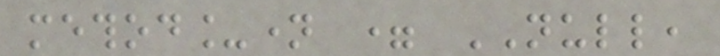method_name = NULL,
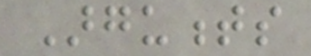Arguments
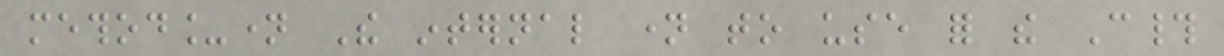method_name The internal name to use for the C#
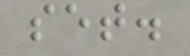set.
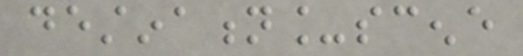destination_scene
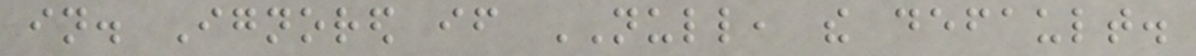in. Ignored if NULL, the default.
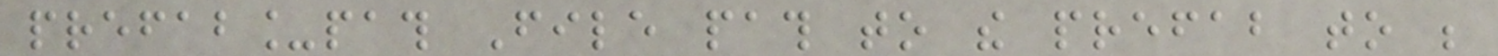prefab_path File path to the prefab to be
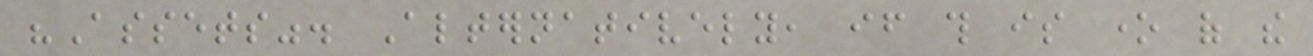"Assets". Alternatively, if this is one of the
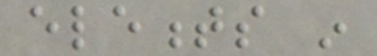elements in
